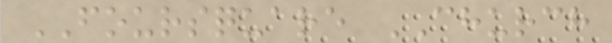FOURSQUARE CHURCH
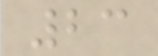23
